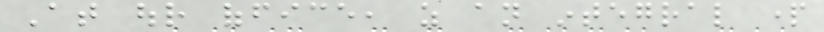At our office, as an integral part
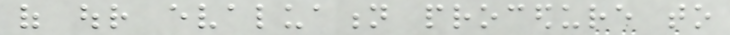of our evaluation procedure to
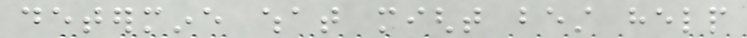determine what might best help
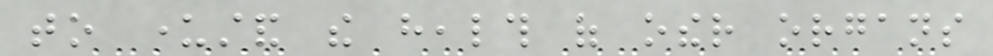to understand the health of other organs
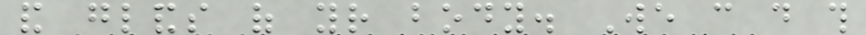and glands of your body. We can do this
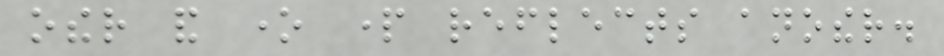other and one part reflects another.
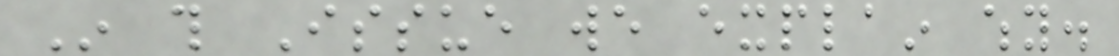In this Issue we explain why.
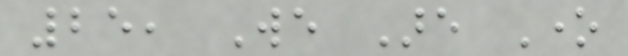25, We Are One
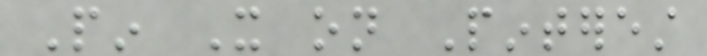Pin It on Pinterest
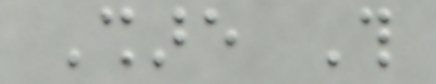Share This
